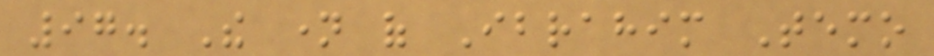97. The name of Ibrahim Temo
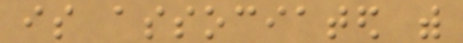is associated with
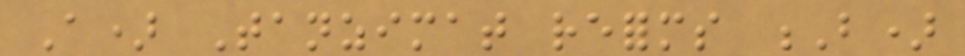A) Tanzimat reforms B)
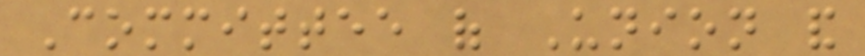Committee of Union and
